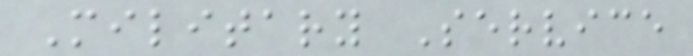Military Service
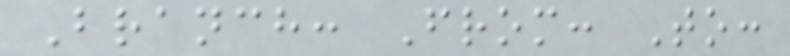Branch: From: To:
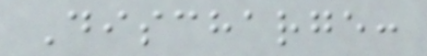Discharge:
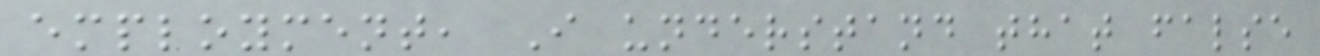employment, I understand that false
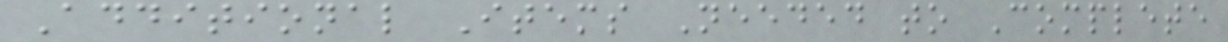Additional Items Needed to Complete
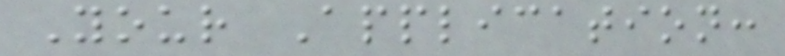Your Application:
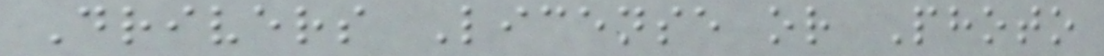Drivers License or Photo
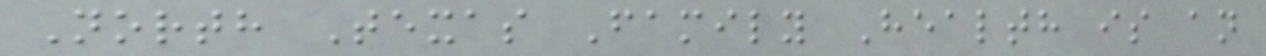North Texas Family Health is an
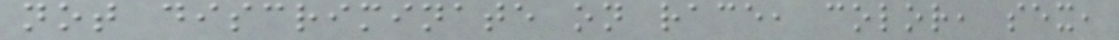not discriminate on race, color, sex,
